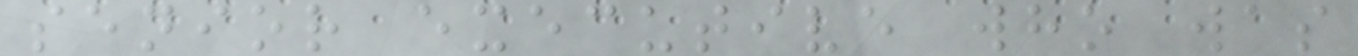senior executive who was
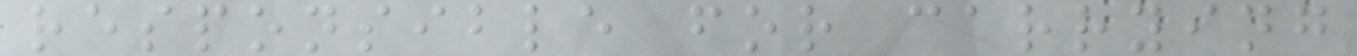responsible for carrying
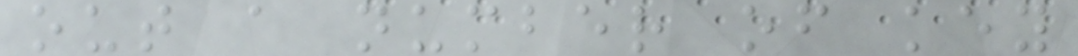out a number of key
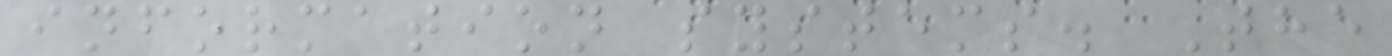information systems. The
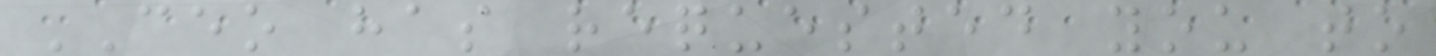CEO has requested you to
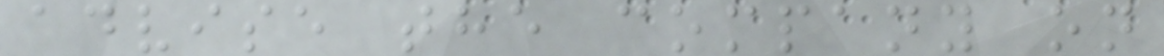advise the company on
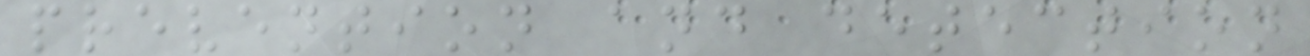prevention and detection
